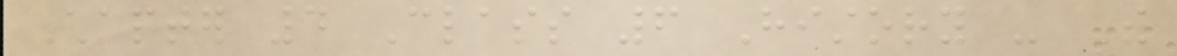Chapter 4 Class 6 History - The
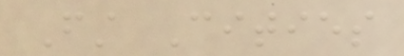First Cities
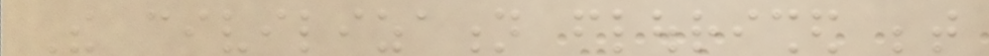The civilization flourished between
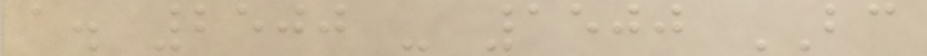a. 2500 - 1500 BC
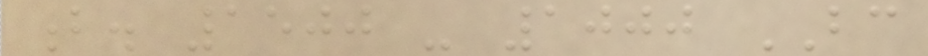b. 1500 - 1000 BC
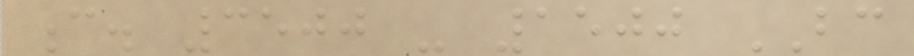c. 3500 - 1500 BC
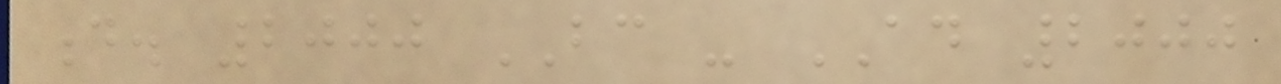d. 2000 BC - AD 2000
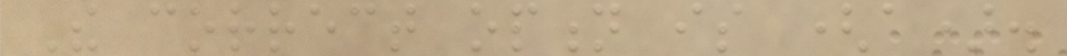The correct option is (a).
